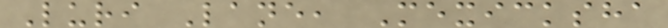Luri Lane, Mexicksha
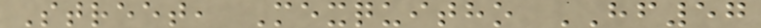Street, Mexquitho HF57
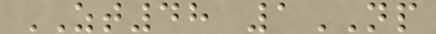ZT48 1NP
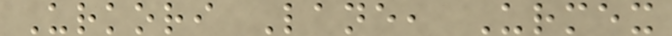Urkori Lane, Urmex
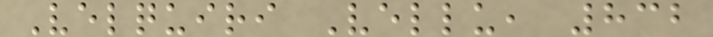Velquiri Vellu, 832
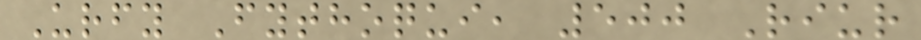Urfy Fythoqui, 500 Riur
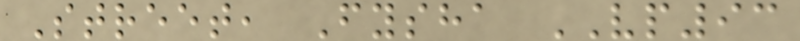Street, Fysha VP93
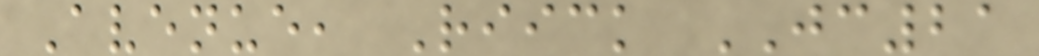Avenue, Riick JC21
